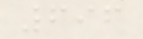696
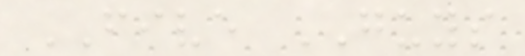FIVE GUYS
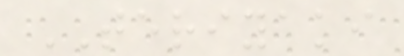TERIYAKI
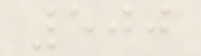500
